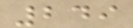249
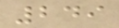249
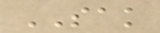SAK
